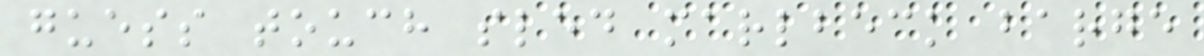guess touch sled marlbeck barge
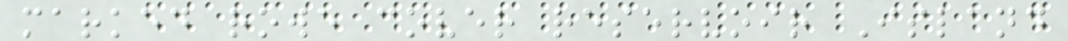marked rowe cover reservoir Island
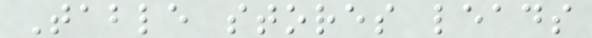Table stores leads
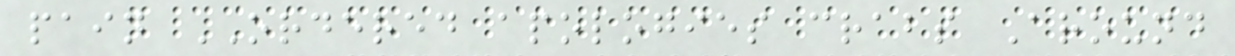pain ORDERED apologies crabs Around
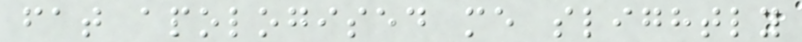fat apologised me slightly
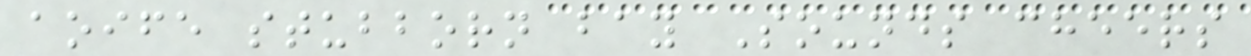aoife stubborn bay Sounds cheers
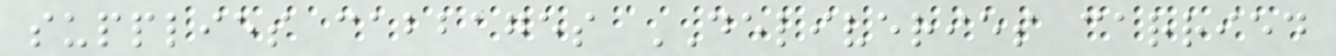supplies cabbages DELIVERIES carried
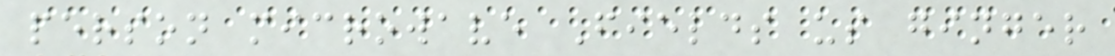person microwave Fields us ginger
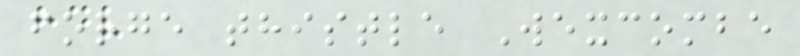forge thistle Wexcombe
